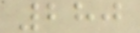280
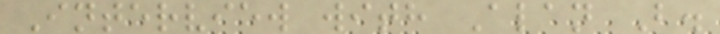Interview with Alan B.
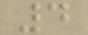4
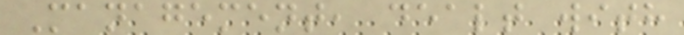Management, dealt with
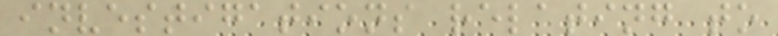investigations relating to
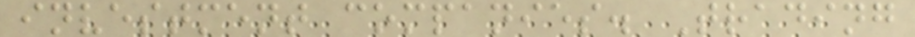investment companies. Trading
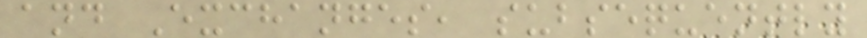and Exchanges, subsequently
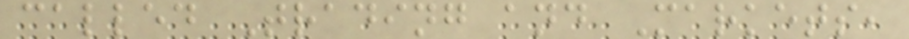called Trading and Markets,
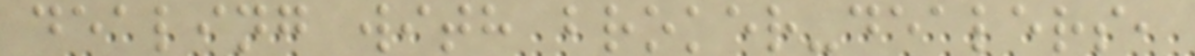dealing with broker-dealers,
